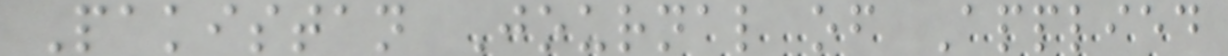Pakistan Journal of Applied
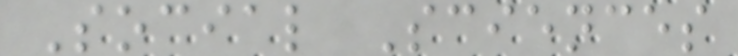Social Sciences
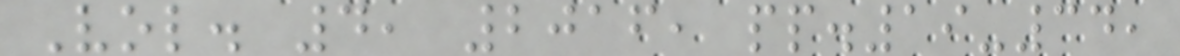Vol. 4, 2016, pp.19-34,
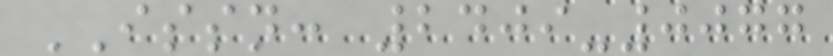ISSN: 2409-0077
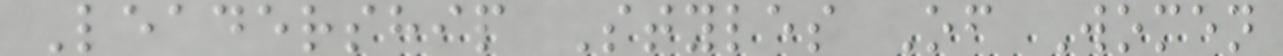Leadership Styles Of Women
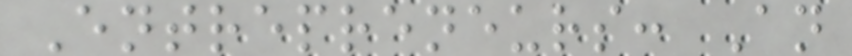Entrepreneurs: An
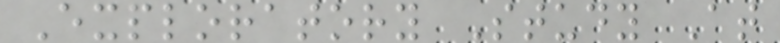Exploratory Study At
